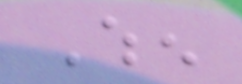When
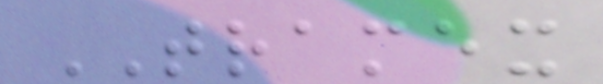TRAMEX
